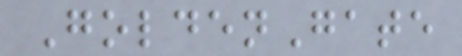GoldenGate
